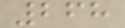268
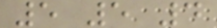5 5 4
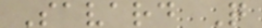Savard Q
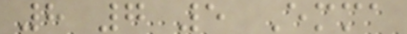8 7 5 Emma
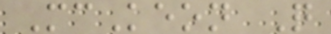McKeon Q
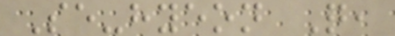Se-hyeon Q,
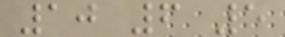10 6 5
